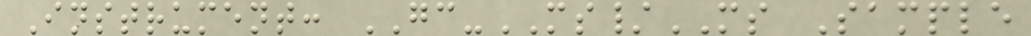Instrument: GC-MS/MS Sample
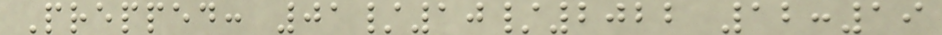Prepped: 01/10/2022 12:19
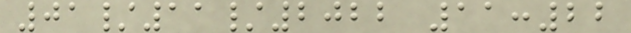01/11/2022 11:22
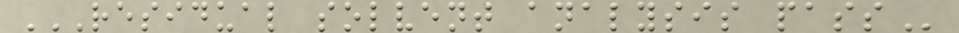RESIDUAL SOLVENT ANALYSIS PASS
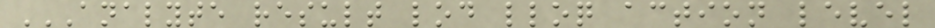ANALYTE RESULT LOD LLOQ ACTION LEVEL
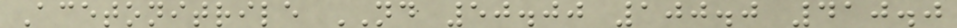Acetonitrile ND 50.00 100.0 410.0
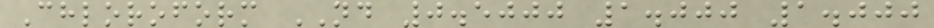Chloroform ND 0.5000 1.000 1.000
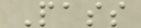Pass
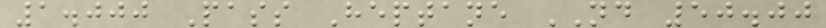1.000 Pass Heptane ND 50.00
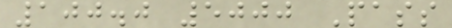100.0 5000 Pass
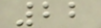22
